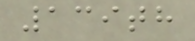139th
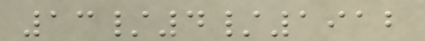13/4/1912
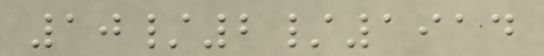10/2/1914
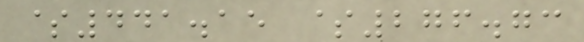$441.15 $276.73
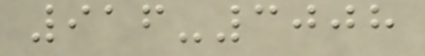916-3008
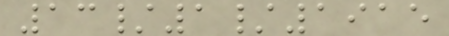13/1/1915
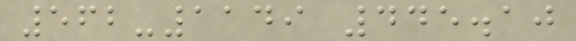562-1149 445.10
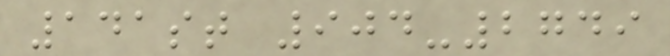141st 904-2749
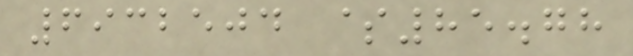6932504 $85.78
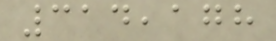314,178
